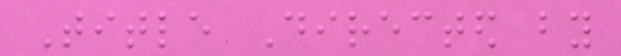Title Directed by
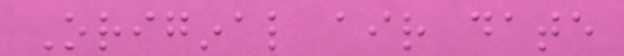Original air date
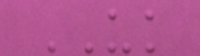UK
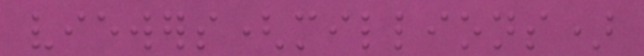viewers(millions)
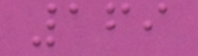169
